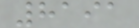8191
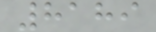8189
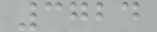3724
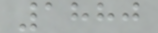1880
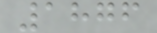1876
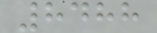8488
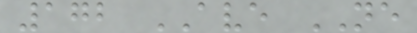172 AVE NE
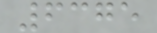6375
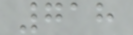718
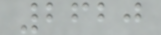2620
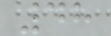48
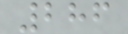286
